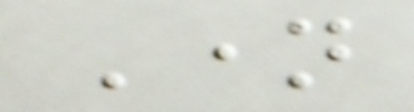Name
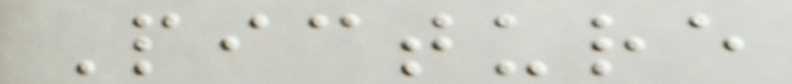Picture
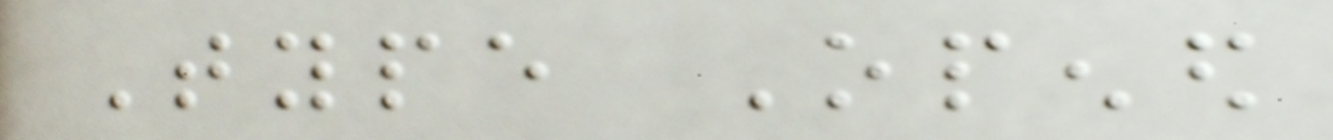Type Opened
